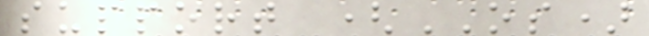support (OS)
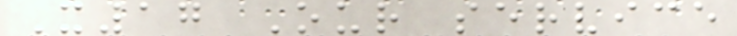X17 Our service
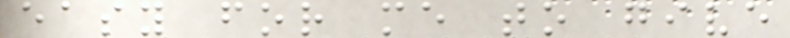easy for me to give
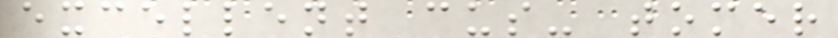excellent cus- tomer
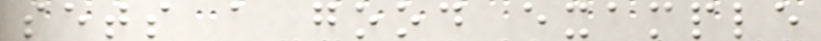sets a good example
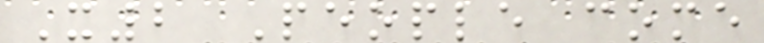X2 People come
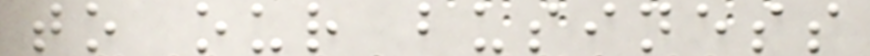to our business
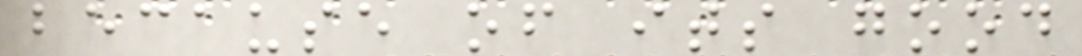because of its good
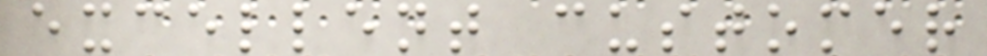excellent customer
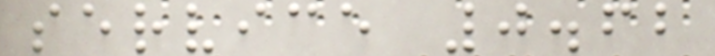service 0.62
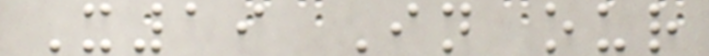X19 In our
